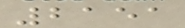2151
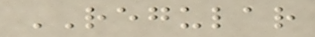REGULAR
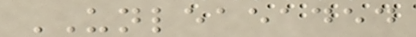UNLEAEADED
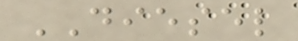DIESEL
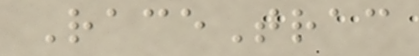RaceTrac
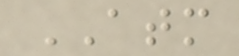ATM
